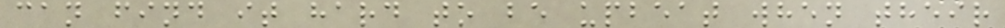can find it hard to be upbeat when their
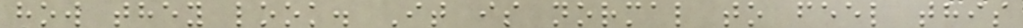how they look. It is normal to feel this
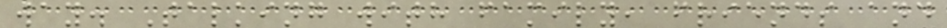way. Talking with family, friends and
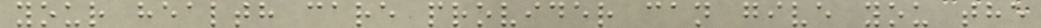your health care provider can give you the
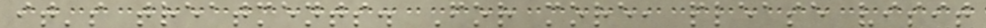it's treatments. For more, please visit
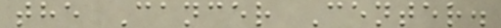the Cancer Center.
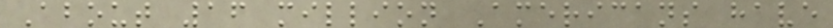About 16 million Americans have
